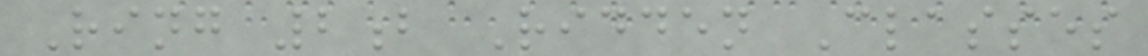Ring 2b Ridden Classes
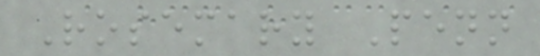Rosemary Penn
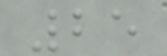25
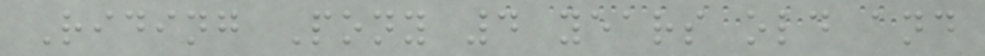Riding Pony 4 years old and
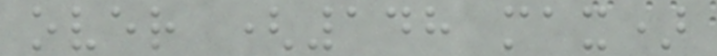over (148 max)
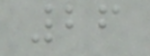26
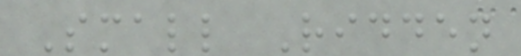Small Ridden
